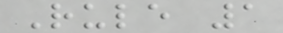Rule 1
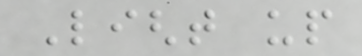Light up
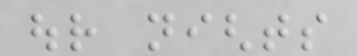our nights
